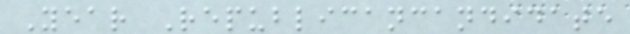Year Republicancandidate
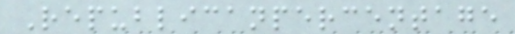Republicanpercentage
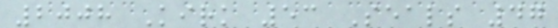2008 Kirk 53 Seals 47
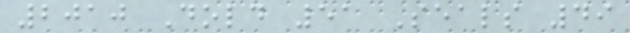2010 Dold 51 Seals 49
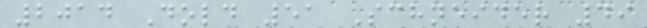2014 Dold 51 Schneider 49
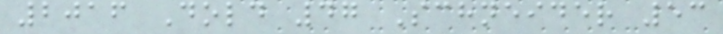2016 Dold 47 Schneider 53
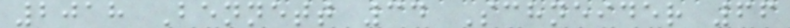2018 Bennett 34 Schneider 66
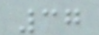37
